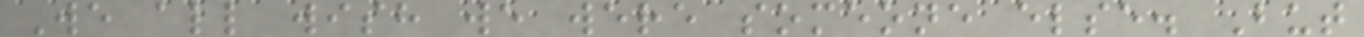We all wish we were someone else. But
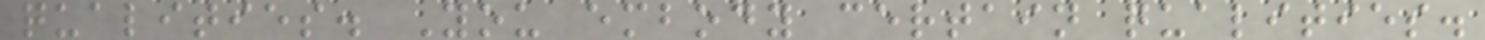qualities. You embody certain qualities.
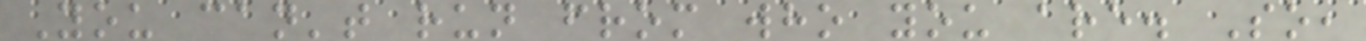You can't run from who you are. So,
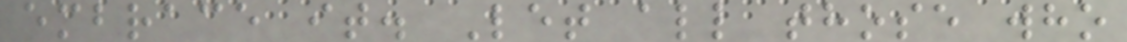embrace it. Let all those who
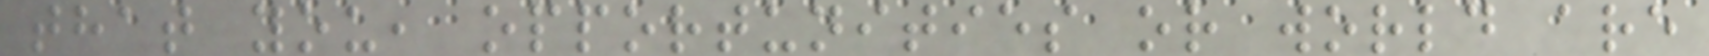that you, opportunities or world are
